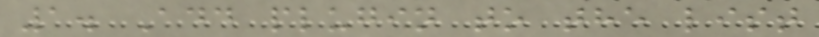1. Add plugin to the list
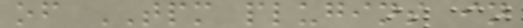of TPM plugins in
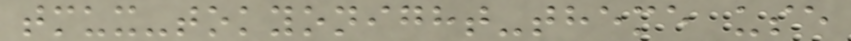tmux-tokyonight-theme use
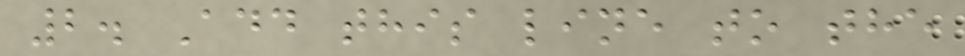2. Add this line to the
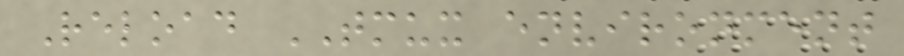Reload TMUX environment
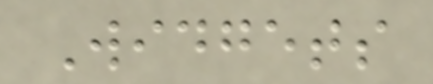Widgets
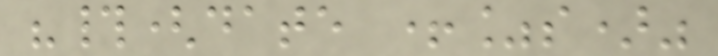"#(date +%s)"
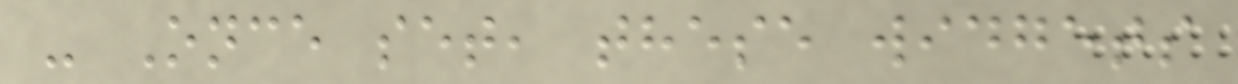- Once set, these widgets
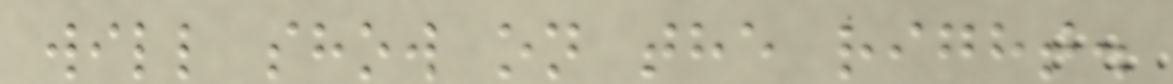will show on the right.
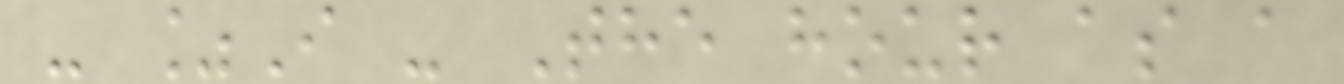- %I - The hour as a
